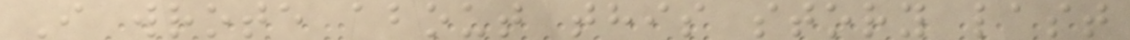I wrote about this story last
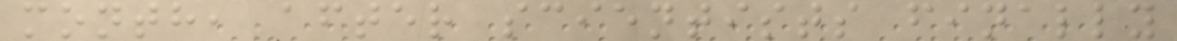month, after scientists finally
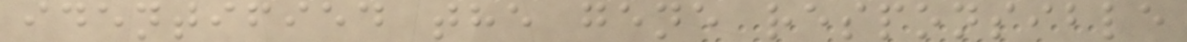identified the gene responsible
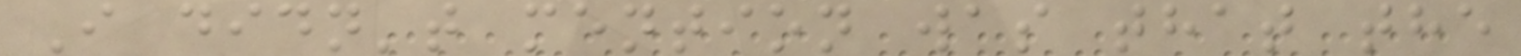I didn't mention was that the
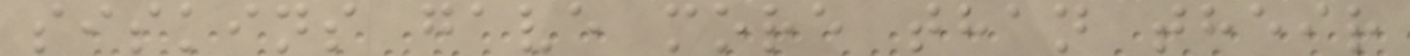siskins gave more than their
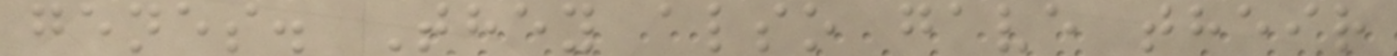genes. They also gave their
